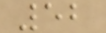52
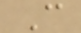C
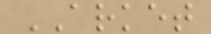ARKET
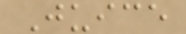Juice
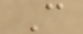C
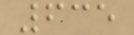635
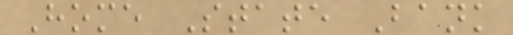Home State Bank
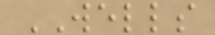WELLS
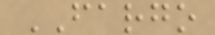FARGO
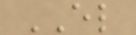EL
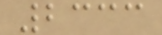2333
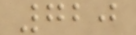720
